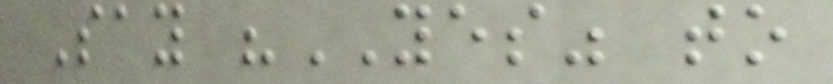Say "YES" to
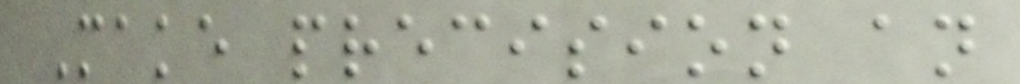Make precision an
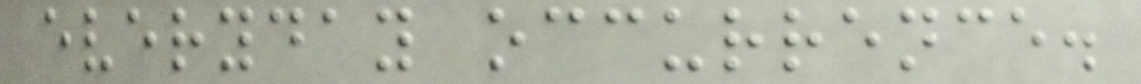everyday occurrence.
